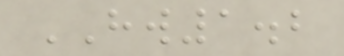HW1.2
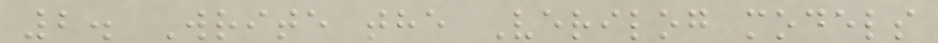2. Write the Verilog models
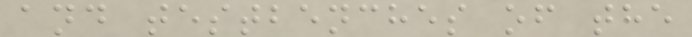and testbenches of the
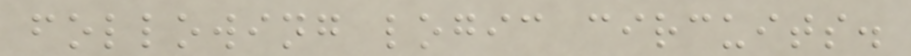following logic circuits.
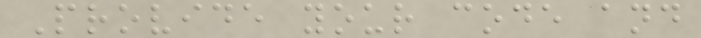Provide your code and
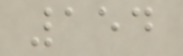154
